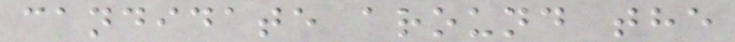candidate around the
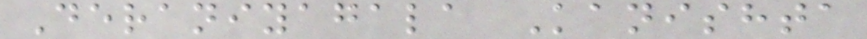Deraniyagala Kanishta
